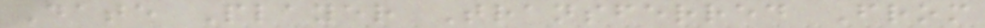Date Player Transferred From
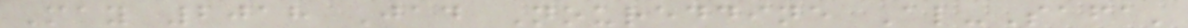May 2018 Jad Noureddine Al-Safa'
